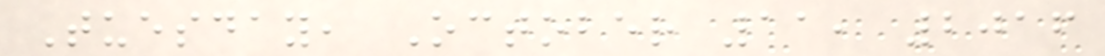Tuesday, October 11, 2016
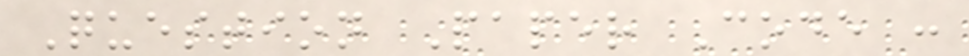Question Paper Code :
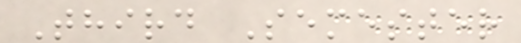Third Semester
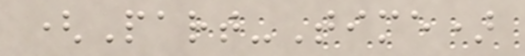(Part-Time)
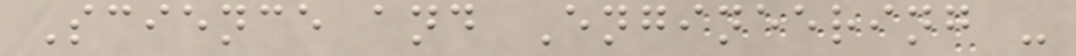Science and Engineering -
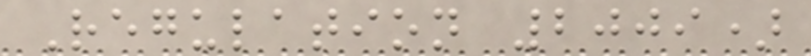Regulation 2009)
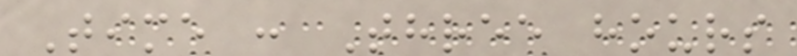Time : Three hours
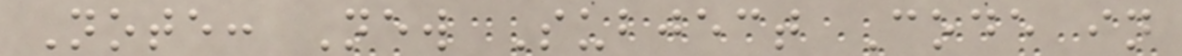Note: New Subject Code in
